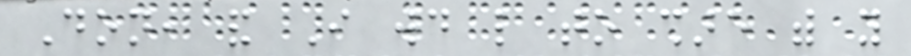Don, and I would like to share with you
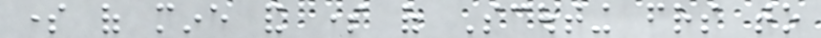some of mine and some of Scouting friends to
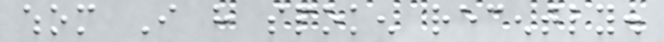whom I have spoken recently.
